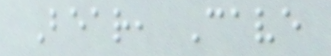Bear, Cave
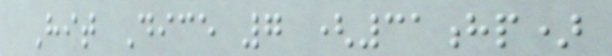Hit Dice 7 (31hp)
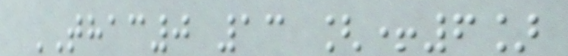THAC0 13 [+6]
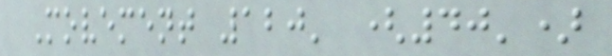Movement 120' (40')
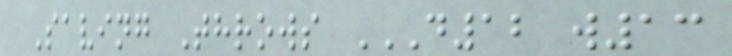Saving Throws D12 W13
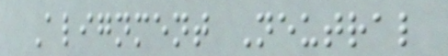Alignment Neutral
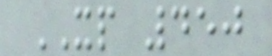XP 450
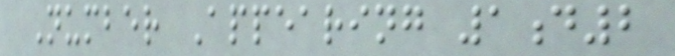Number Appearing 1d2
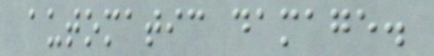automatic damage.
